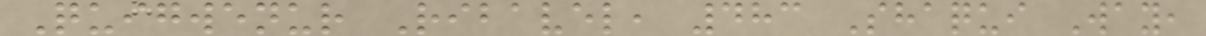Quigwenur Ribavel, 483 Shaqui Way,
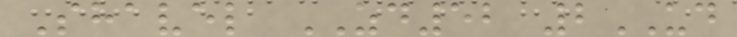Shavel ZD52 2UD
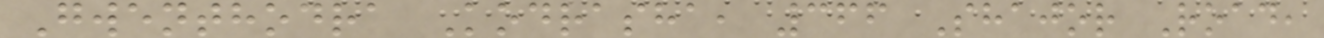Gwenthodra Kodrasha, 366 Shajor Road,
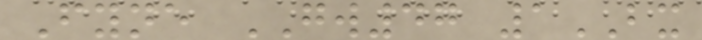Fyne GW47 1BX
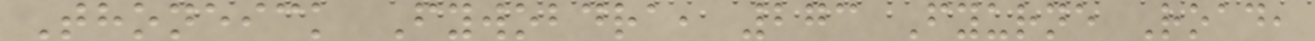Thoneick Fywobdra, 273 Fyurne Road,
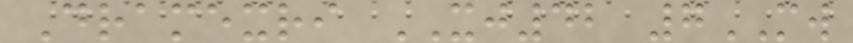Dramexri XJ42 7MW
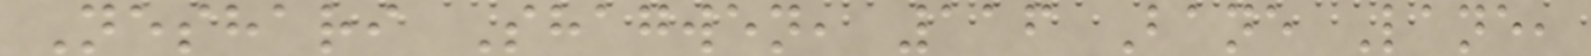Neshari Shagwen, 116 Bane Lane,
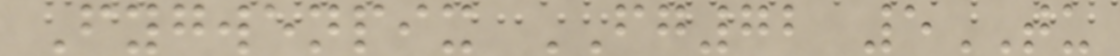Fygwenpix FG72 5TU
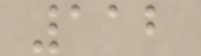112
